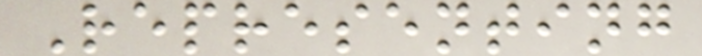Representing
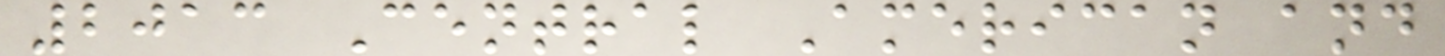2013 Central American and
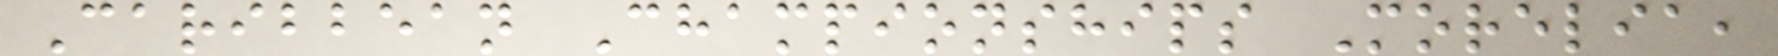Caribbean Championships Morelia,
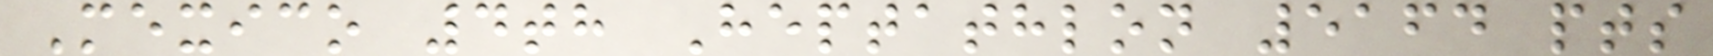Mexico 4th Heptathlon 5164 pts
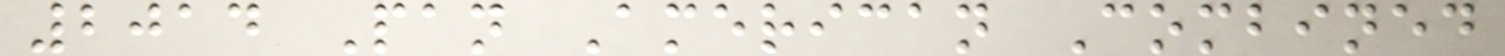2014 Pan American Combined
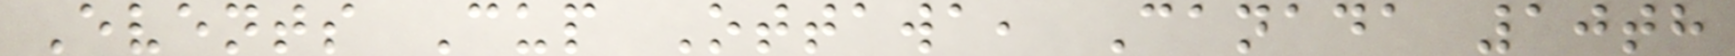Events Cup Ottawa, Canada 10th
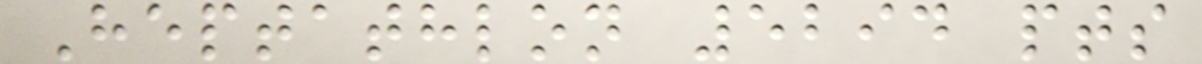Heptathlon 5294 pts
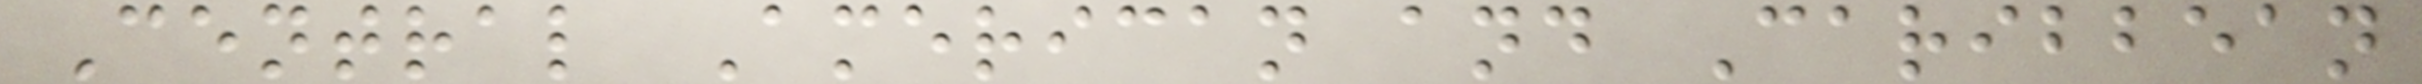Central American and Caribbean
